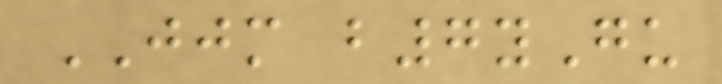JJM b7yGu
